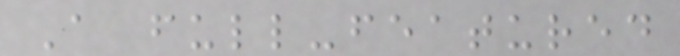A full-featured
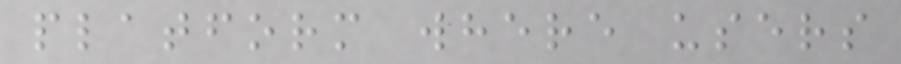platform where users
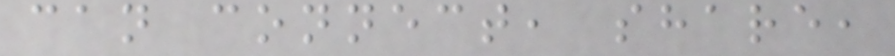can connect, share,
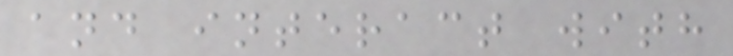and interact with
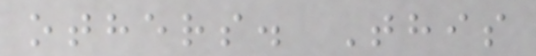others. This
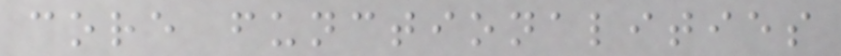core functionalities
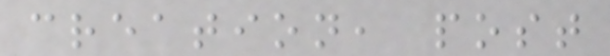creation, post
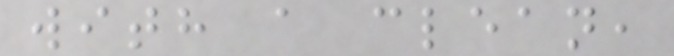with a clean,
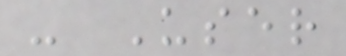- User
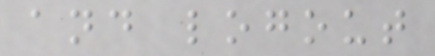and logout
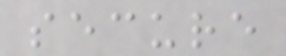secure
